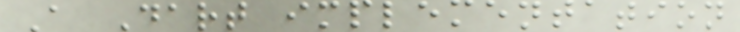A Dart implementation
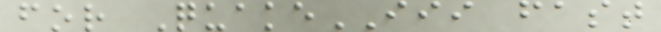for QuakeIII fast
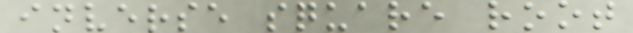inverse square root
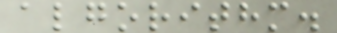algorithm.
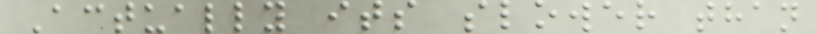Actually its slower than
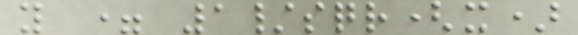y = 1/sqr(x)
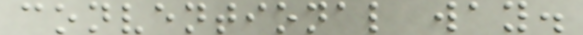conventional way.
